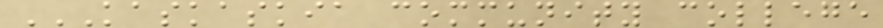KASKASKIA COMMUNITY COLLEGE
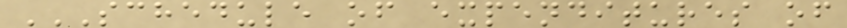SCHEDULE OF EXPENDITURES OF
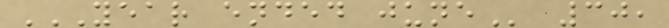YEAR ENDED JUNE 30,
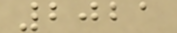2021
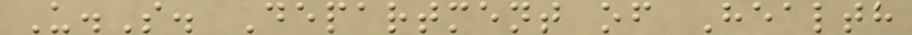U.S. Department of Health
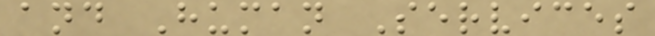and Human Services
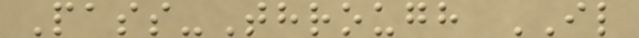Pass-Through IL
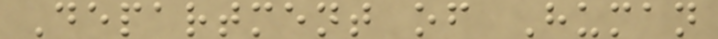Department of Human
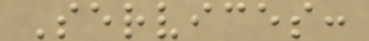Services:
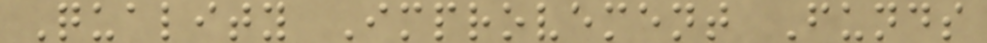Quality Improvement Funds
